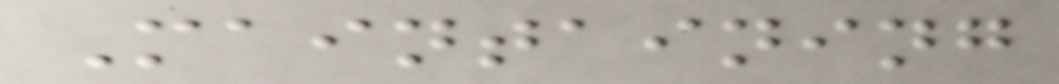Maintaining
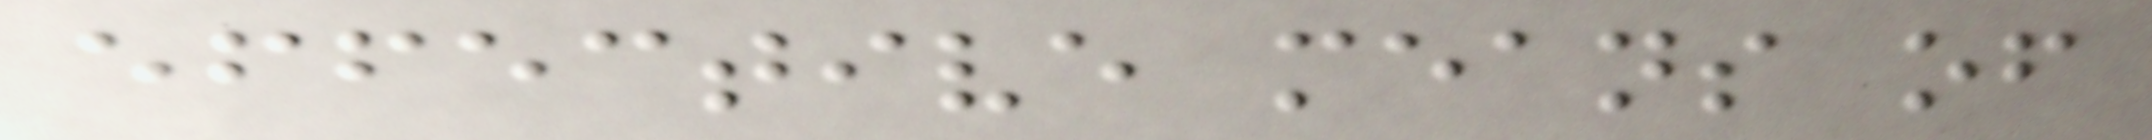effective means of
